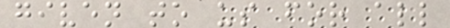given to us for all
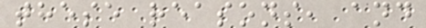these reasons, and
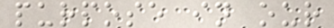purpose in our
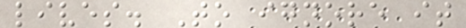lives. To ignore it
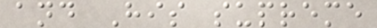and His supreme
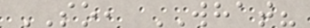SO, WHAT?
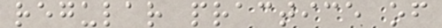regular practice of
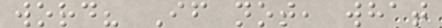word? If not, what
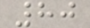80
